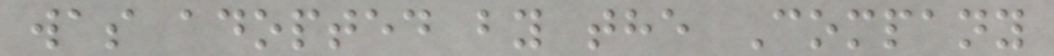was adopted by the Company
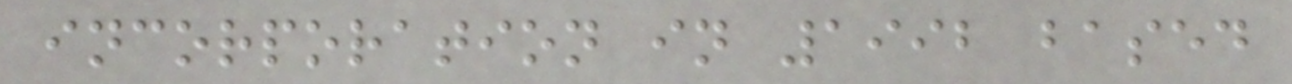incorporation in 1992 based
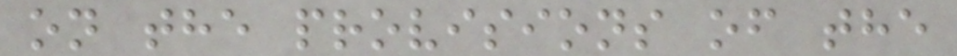on the provisions of the
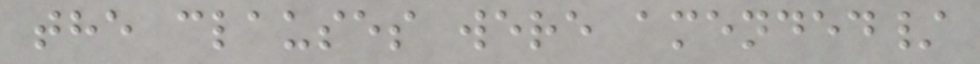the clauses were amended/
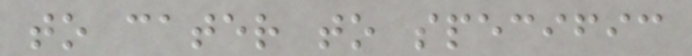to cater to specific
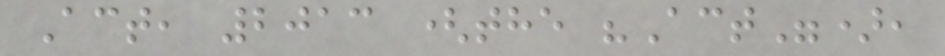Act, 2013 (the "Act"),
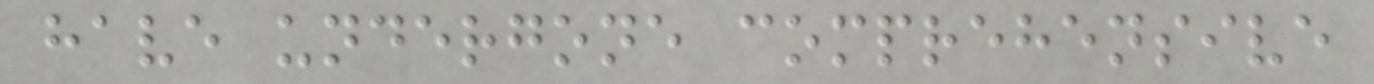have undergone comprehensive
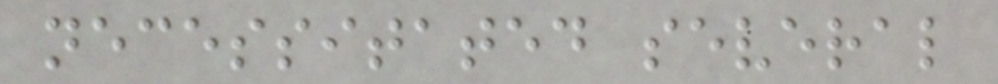necessitated several
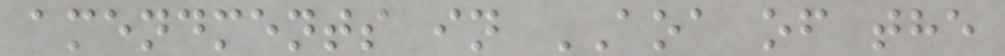amendments in AOA of the
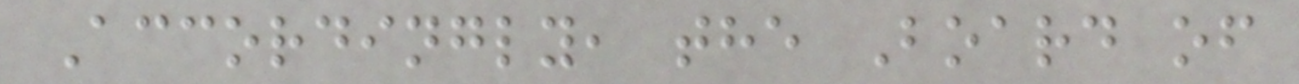Accordingly, the Board of
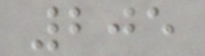205
